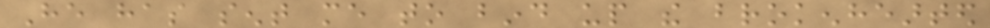He has sent me to bind up the brokenhearted
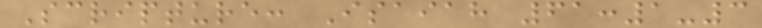Scripture: Isaiah 61:1-3
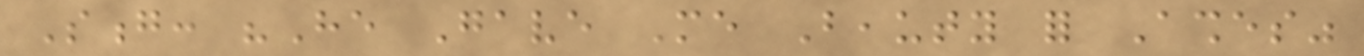Song: "He Gave Me Beauty for Ashes"
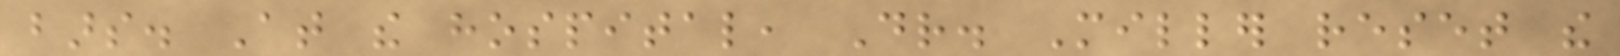bars. At the hospital, Dr. Miller reset the
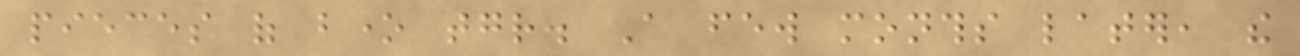pieces of bone together. A few months later, the
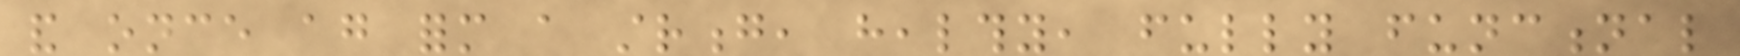and once again form a strong, healthy, fully functional
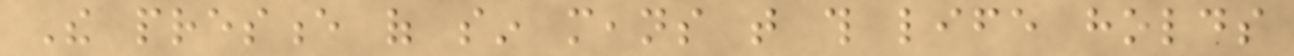The presence of sin means that this life holds
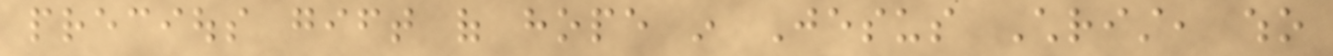precious gift of hope in Jesus Christ, who
